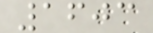1603
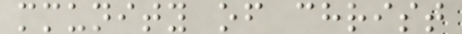mmunity of christ
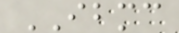IBMC
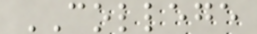COLLEGE
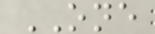ONE
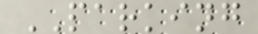PARKING
